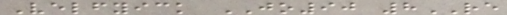Velfyick JO90 8RE
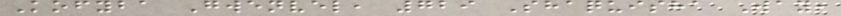Kofyba Gwenvel, 729 Shaquisha Way,
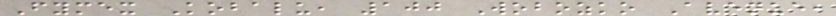Fymex Kobalu, 100 Wobozko Avenue,
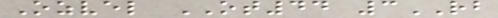Ozvel OT44 3RB
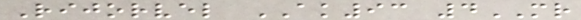Rijorvel AK93 4MR
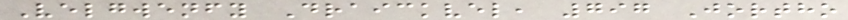Velgwenfy Draickvel, 797 Jortho
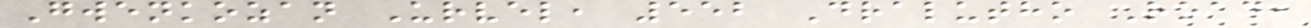Gwenkozan Urvel, 552 Dralutho Road,
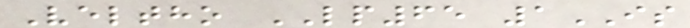Veltho LP65 1IS
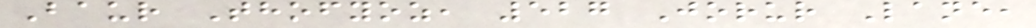Baur Thofyoz, 527 Jorur Lane,
